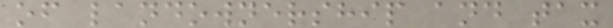of landownership and tax
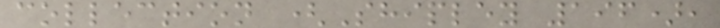collection (Shipley 196),
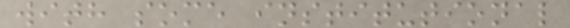with some institutional
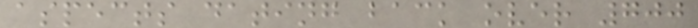aspects dating back over 700
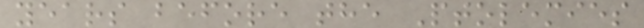years before the Ptolemies
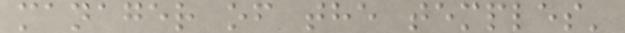manager of the temples'
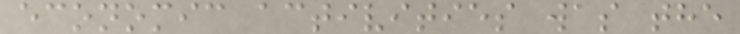economic activities was the
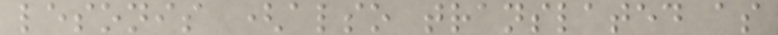lesonis (also translated as
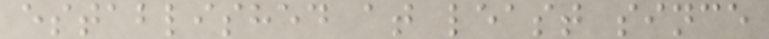established at least since
